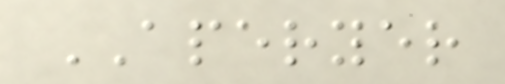APERYER
